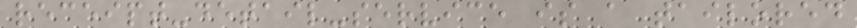receipt-detail-service is a tailored
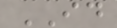ID
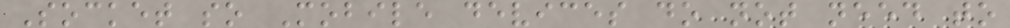Socket so Mobile devices do not need to
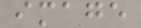image
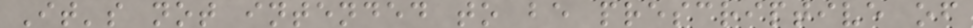It's not intended to be prescriptive of
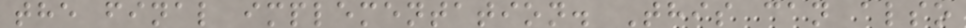the final implementation. This can also
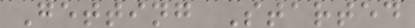Getting Started
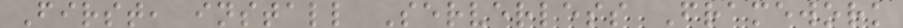First, install Serverless Framework
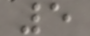5
